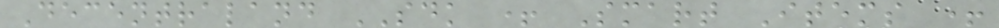Decentraland SDK + Smart Items +
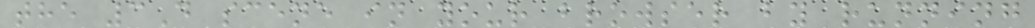the 3D scene in your browser by running
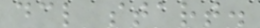dcl start.
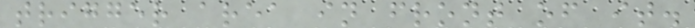trigger area in front of it.
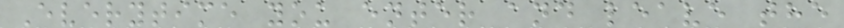Everytime you enter and leave the
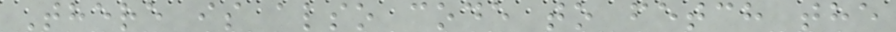There is also code to fetch the
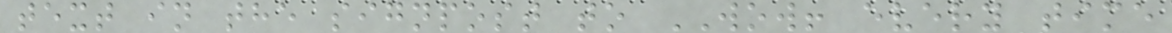text in the signpost to WOW! every time
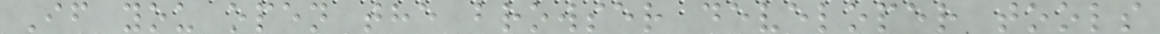If you open the browser developer tools
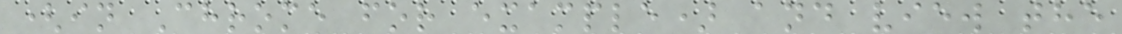(in Chrome for example) and view the
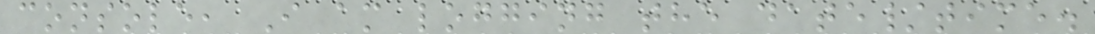console, I am logging the date/time.
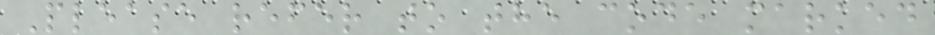Please refer to the code marked
